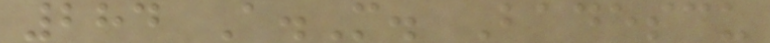284 A.M. Badescu
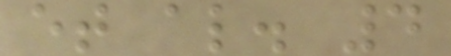et al. 4
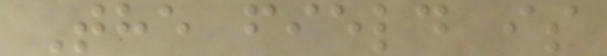The field is
